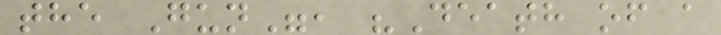the Gun", "Death of a
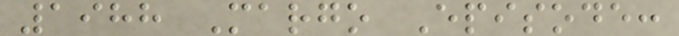1988 Margo Episode:
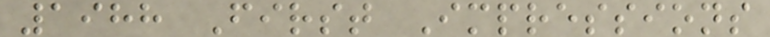1988 First Impressions
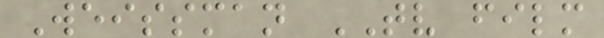Weissman TV film
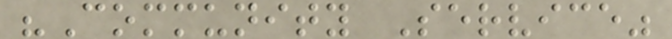"Community Service"
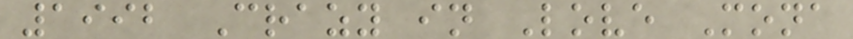1992 Crazy in Love Mona
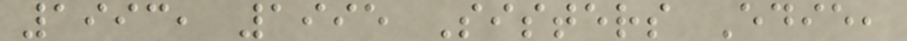1993, 1995 Sisters Edie,
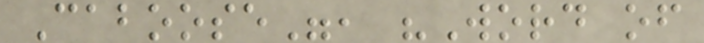Caboose", "Word of
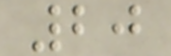20
